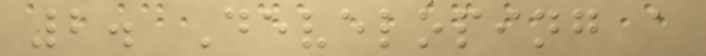2. Developing a
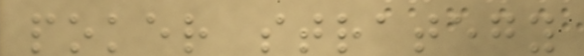poker strategy
